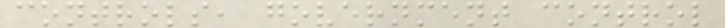controls, government control
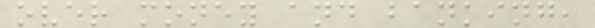over money and banking,
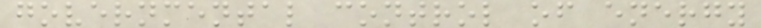governmental control of energy
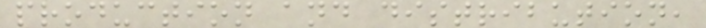production and distribution,
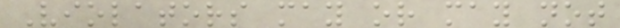Violators may or may not
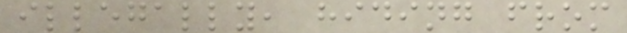illegally, hiding from
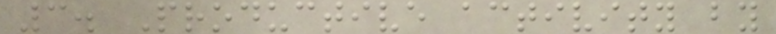3. Productive activity by
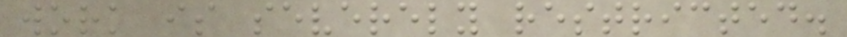work is severely restricted.
